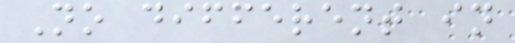No different in
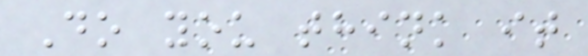Do you think it
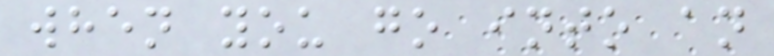when you go into an
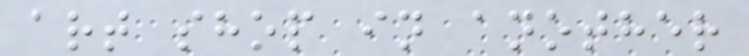art shop in another
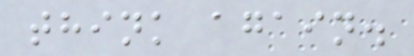think again.
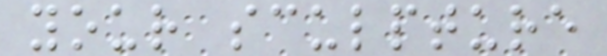your sculpture
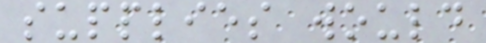supplies would
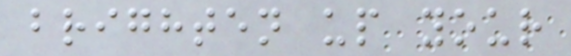brighten up your
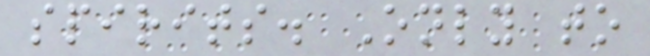spirits. Only to
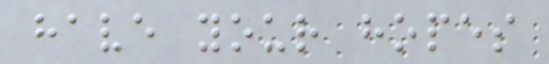have your hopes
